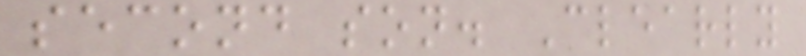second son. Clearly
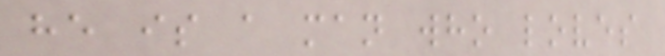he is a man who loves
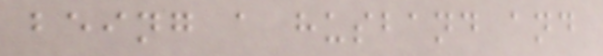being a husband and
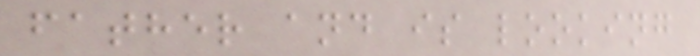father and is looking
